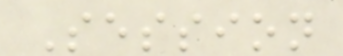Session
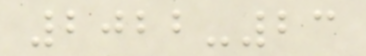2022-23
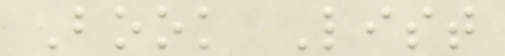Book List
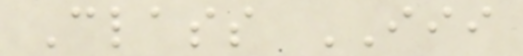Class III
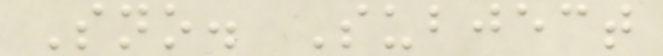Sno. Subject
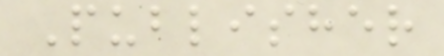Publisher
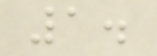1.
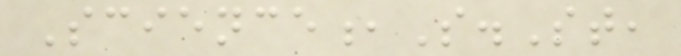Science,S.St,
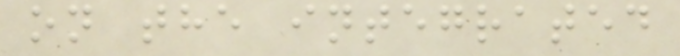on the integrated
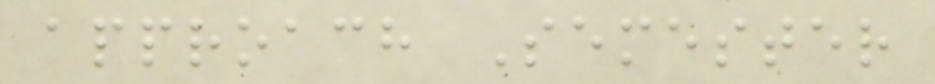approach Semester
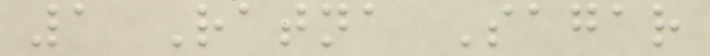1 Ratna Sagar
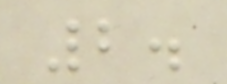2.
